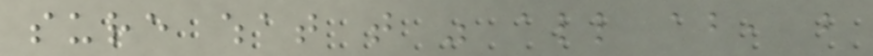sure what that was all about, but
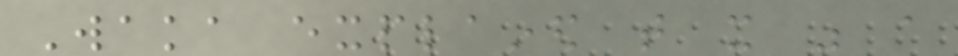Waka explained that it was a
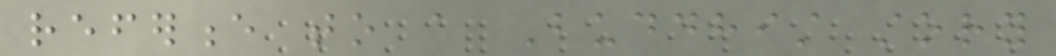reference to a Buddhist story
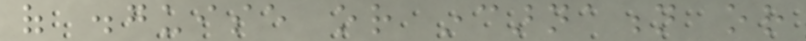of disguise or incarnation or
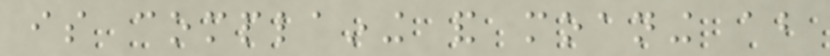is complaining and moaning about
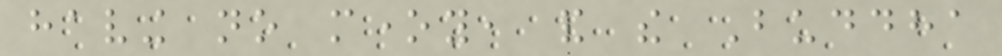having no money, and the Buddha
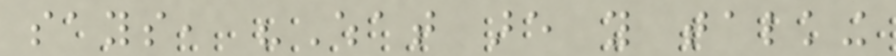says, "What are you talking
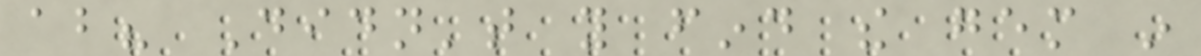about? Didn't you find the gem in
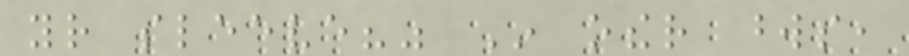your sleeve?" In other words,
